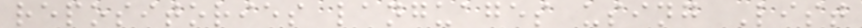repositories languages using List
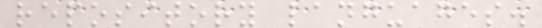repository languages.
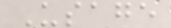Usage
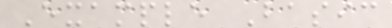Example Basic
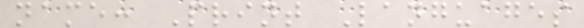name: Print Languages
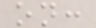on:
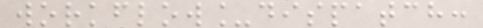workflow_dispatch:
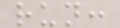run:
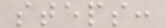steps:
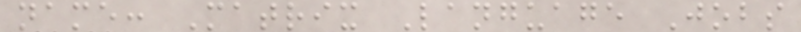name: Matrix Language Jobs
